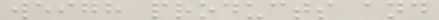weigh products and
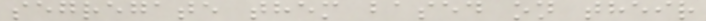segregate them based on their
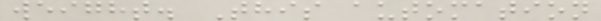weight. This automation
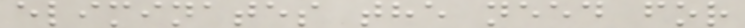eliminates the need for
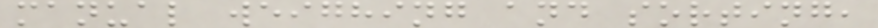manual weighing and sorting,
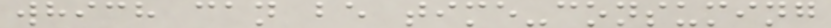which can be time-consuming
